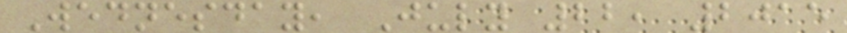Wednesday, July 22, 2015
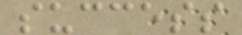success
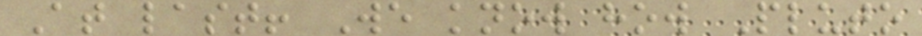At last! We know how Pluto
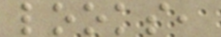looks,
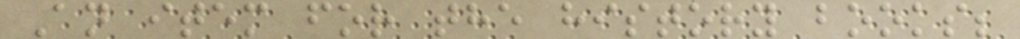An item for the history books;
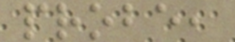probe,
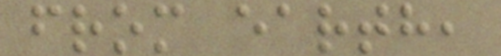from earth,
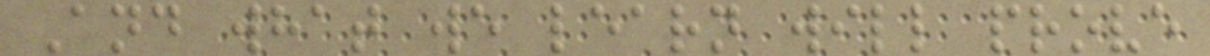And what we learn will prove
